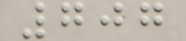707
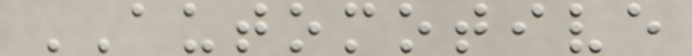AUTOMOTIVE
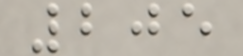205
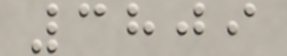3809
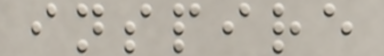inspire
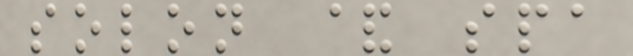solon & spa
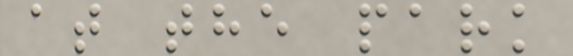at the park
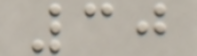30
